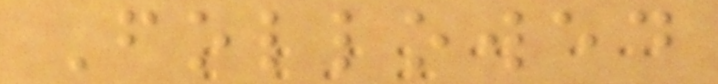Followed
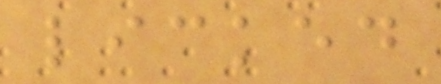licked
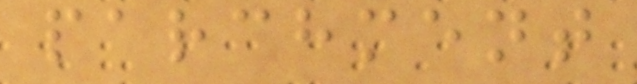parchment
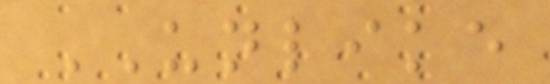UNLIKE
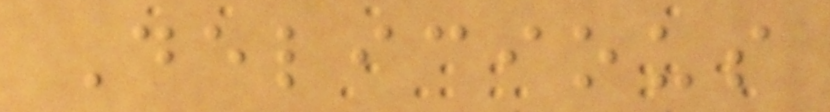Delicious
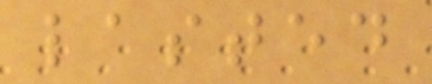lasted
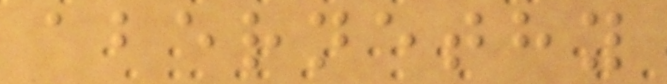abernethy
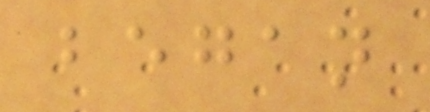began
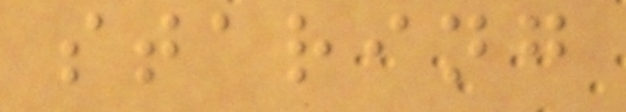staring
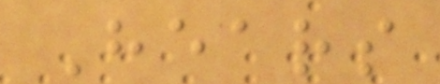Hears
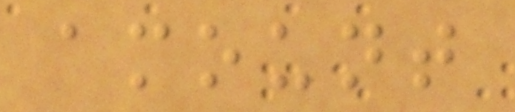amount
